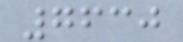7630
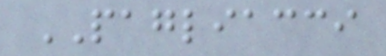PAGLIACCI
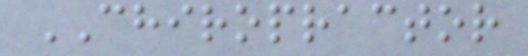CHIROPRACTOR
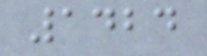1424
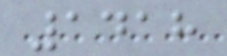1418
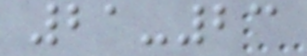21-23
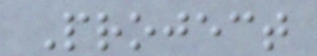Project
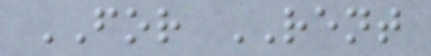FOR RENT
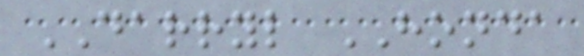DARRYL HONDA
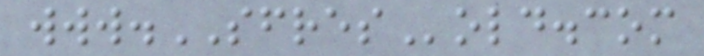www.SFRESold.com
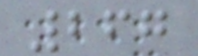267
